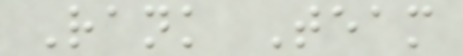Rank Team
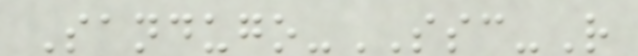Sandugo-SSC-R
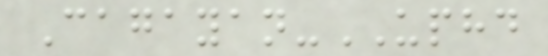Cagayan-UPHD
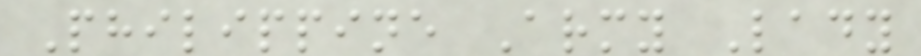Philippine Army Lady
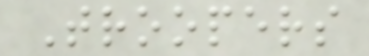Troopers
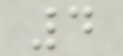4
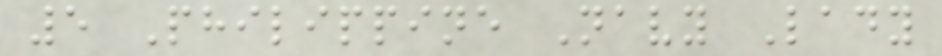5 Philippine Navy Lady
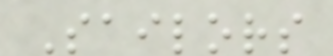Sailors
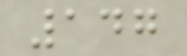147
